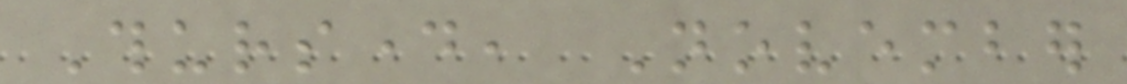Thursday, November
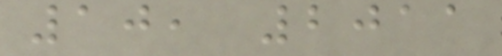10, 2011
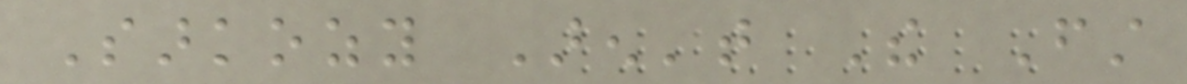Sarkozy Aren't The First
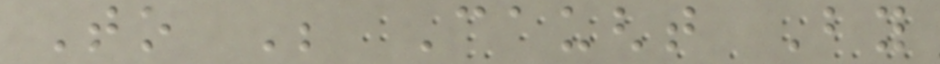To Be Caught By
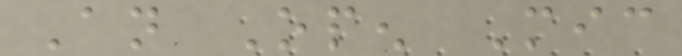An Open Mic
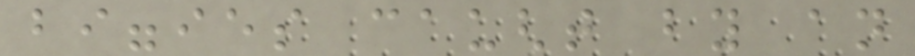biggies caught by an
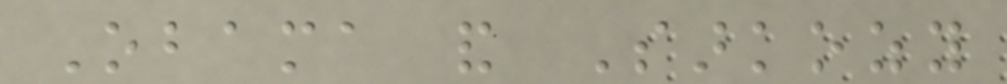Obama and Sarkozy
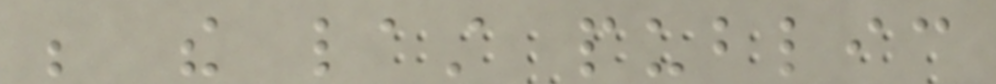be the last public
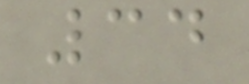34
